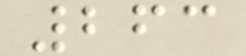263
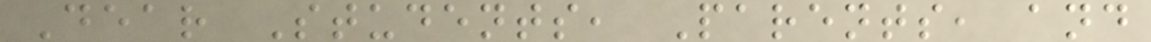Dear Students, Parents, and
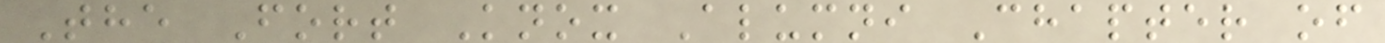The Fort Knox Alumni Chapter of
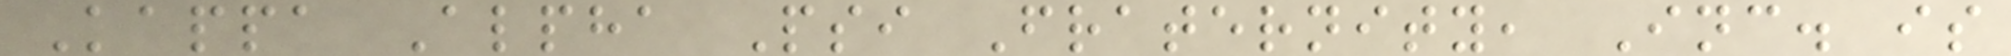Kappa Alpha Psi Fraternity, Inc. is
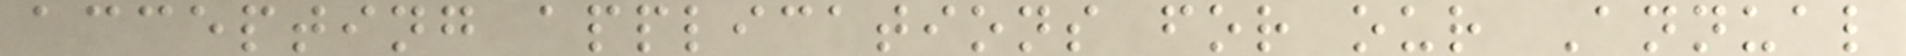accepting applications for our Annual
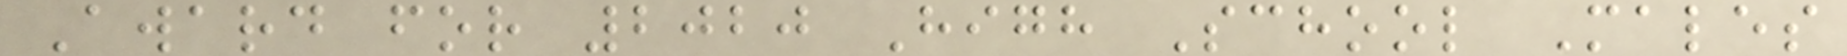Award for 2020 High School Males
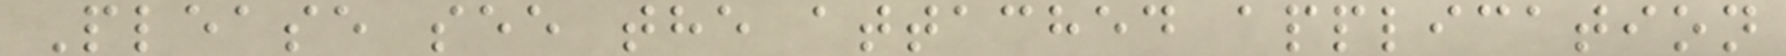Please see the attached application
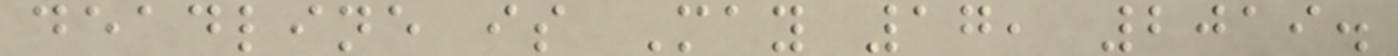deadline is May 17, 2019.
